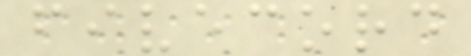fivecord
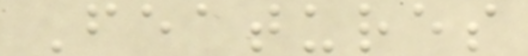Features
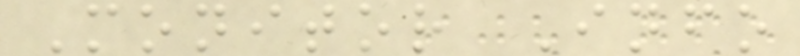Monitor Info
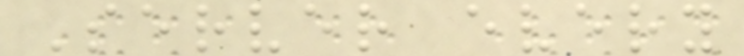Server every
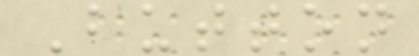Button
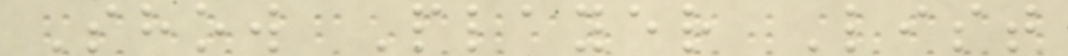Show Player List
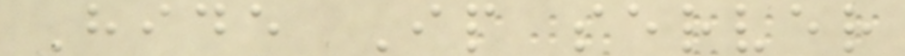Hide Ip server
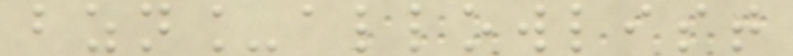bzn_allowlist
